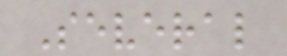Several
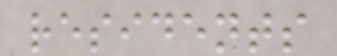residents
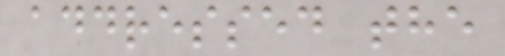addressed the
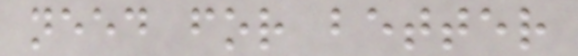need for better
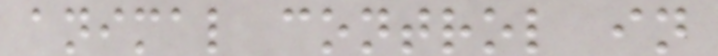animal control in
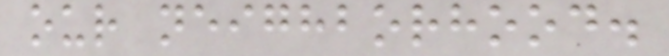our neighborhood.
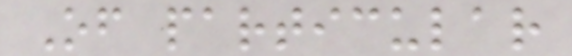Of particular
